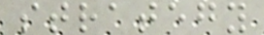strategy
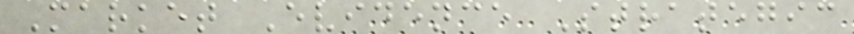Market Evidence Strategic
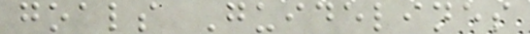goals Guidelines
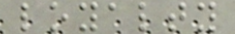loyalty
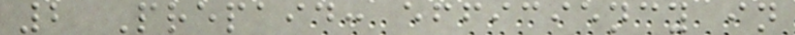2 Prepaid: efficiency in
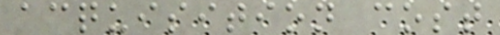acquisition cost
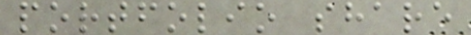portfolio share
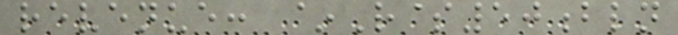revenue: ~R$50bln
